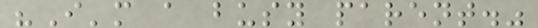"I'm a busy parent."
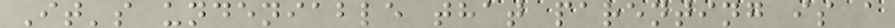It's undeniable that parenting is a
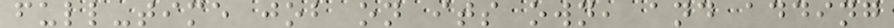full-time job on its own, and adding
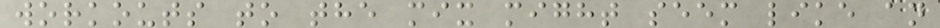workouts to the mix might seem like an
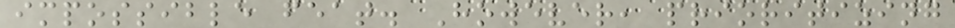impossible feat. However, prioritizing
